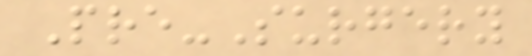Pre-Surgery
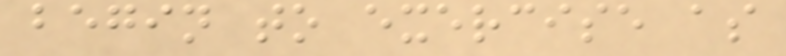begin to exercise as
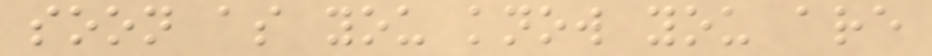soon as you know you are
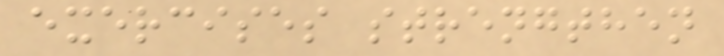exercises strengthen
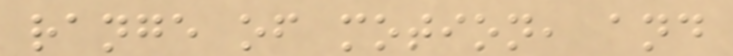range of motion, and
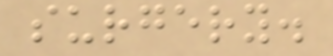surgery.
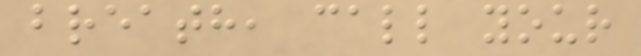breath, call your
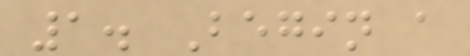1. Begin a
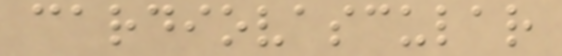cardiovascular
